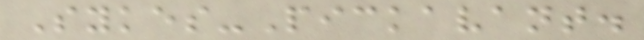Sykes-Pickavant.
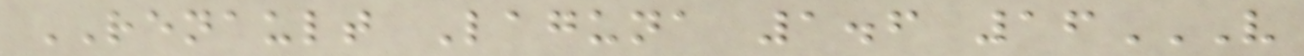RENAULT Laguna 1.6 16V
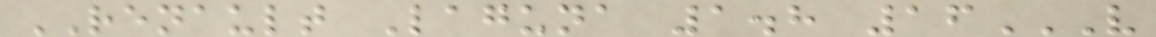RENAULT Laguna 1.8 16V
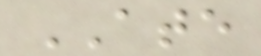ATE
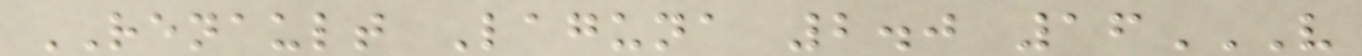RENAULT Laguna 2.0 16V
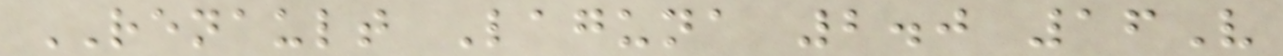RENAULT Laguna 2.0 16V
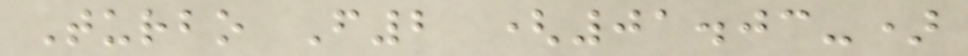Turbo F2 (01.03-)
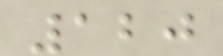120
